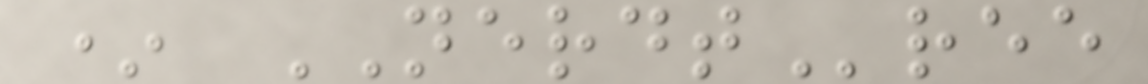* NERDTree
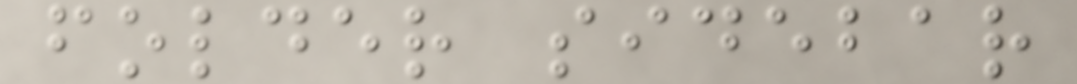folder sidebar
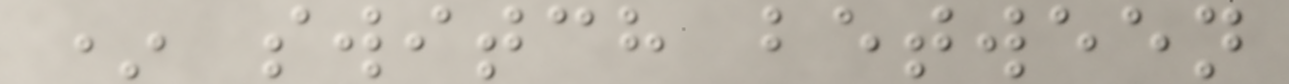* switch between
